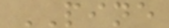PINE
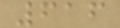616
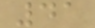41
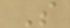S
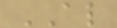AL
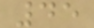45
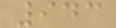943
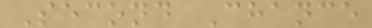Second Chance
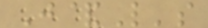J&L's
